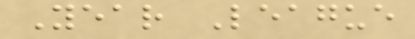Year League
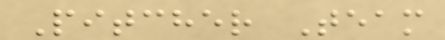Pitcher Team
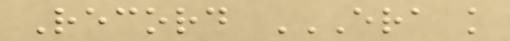Record ERA K
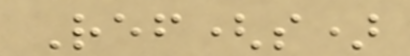Ref(s)
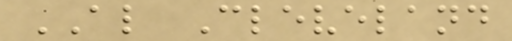AL Cleveland
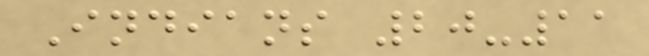Indians 20-11
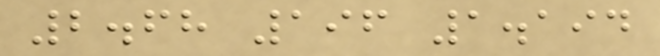2.68 196 1.194
